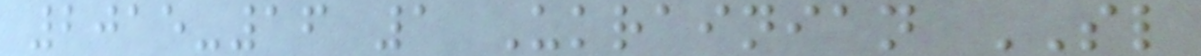2015-16 1 Ukrainian SL
